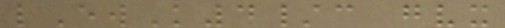lEwK4/c gvx
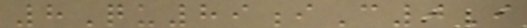8Qu89iC0I
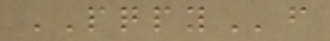PQPYf
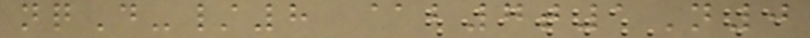nqD-/8 @b7t1N0
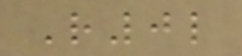R0l
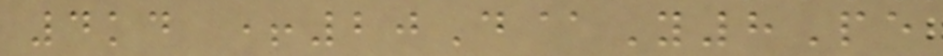4kd +20D@Y8Pe
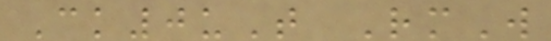Ck0uT RmW
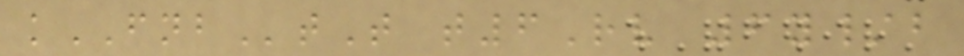kFNBtT t6Rv 6y/b
